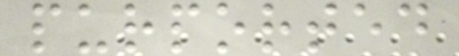purported
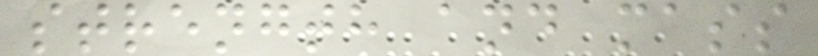strength and mass
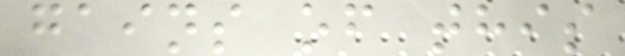gains of this
